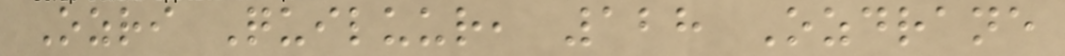Ozri Quiluur, 128 Ozdrane
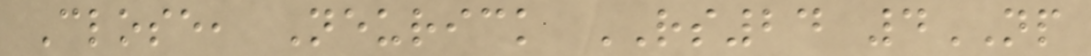Close, Neurick RS24 4NP
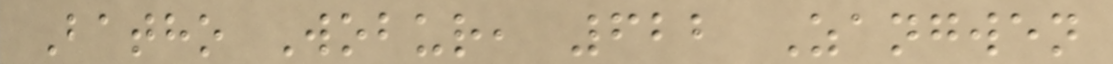Batho Wobur, 622 Zangwen
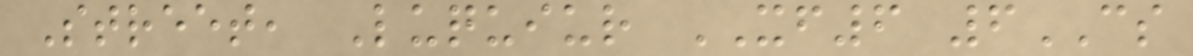Street, Luquiur XF6 6CS
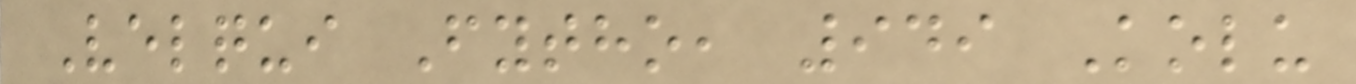Velqui Fytho, 949 Kolu
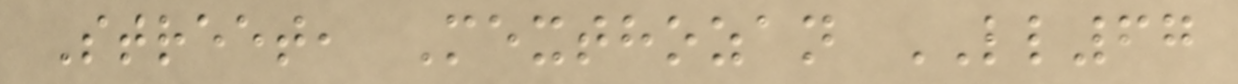Street, Mexthozan LL67
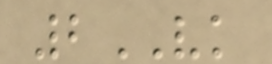2VK
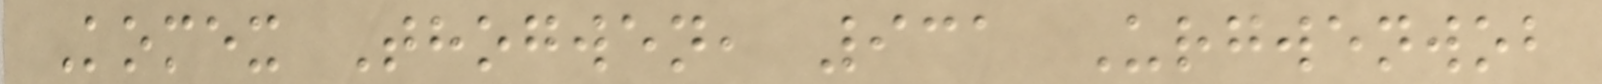Komex Thogwen, 931 Urgwenwob
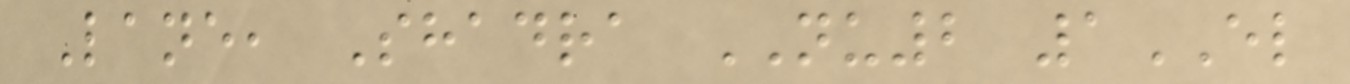Lane, Shadra NU2 1EL
